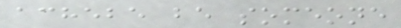achebe be someone
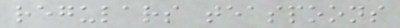regulars teaspoons
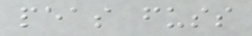peas fuss
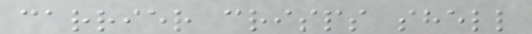carrier crisps shell
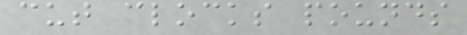cut clocks pounds
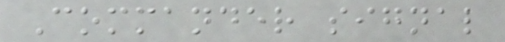Commander signal
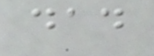dad
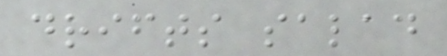drifts salad
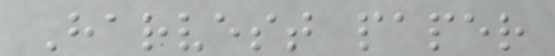Harvest paper
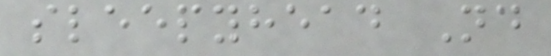sleepyhead Nd
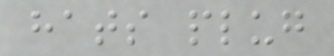hats plug
